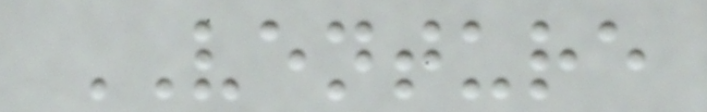VENTURE
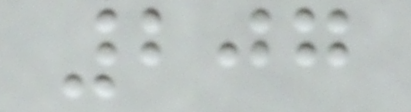207
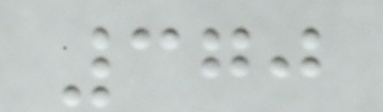370
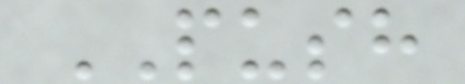PUSH
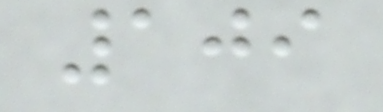109
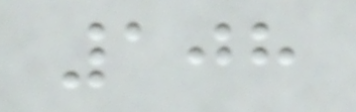108
